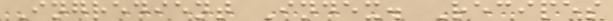Ingredient Index. Recipes
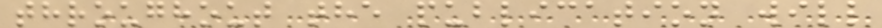throughout the publication will
